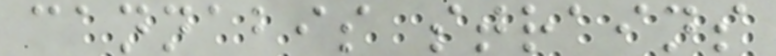cannabis strains
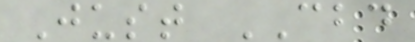Just CBD
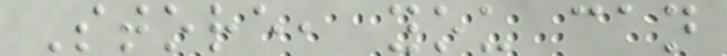Store, you can
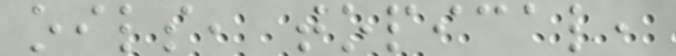oils, topical,
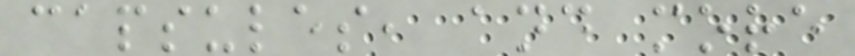capsules, and more
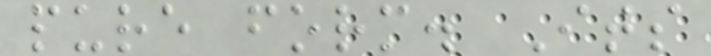pure form. Its
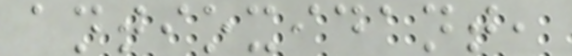antioxidant,
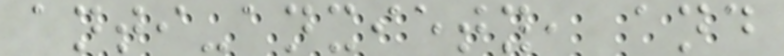anti-anxiety, and
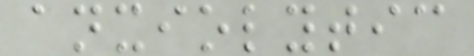anxiolytic
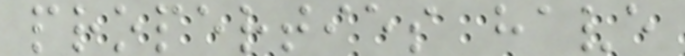properties have
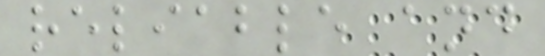reliable and
